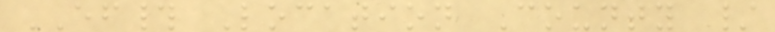EF# Location County /
